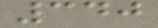340
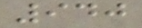940
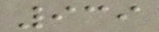939
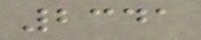2341
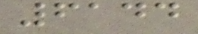6144
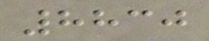8830
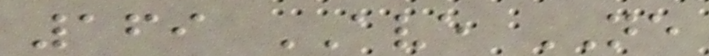169 AVE NE
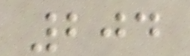204
